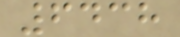6438
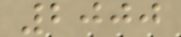2000
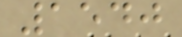1540
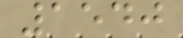1540
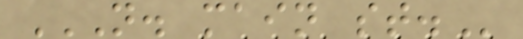N. MAIN ST.
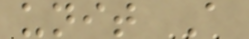unit A
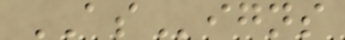ASigns
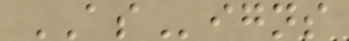ASigns
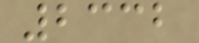2332
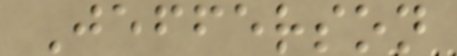Jefferson
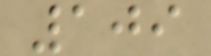109
